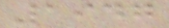1947
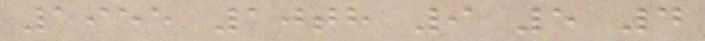1955 10th 9 5 4
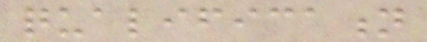qualification
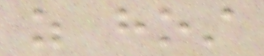as host
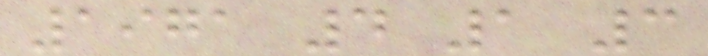1971 4 1 3
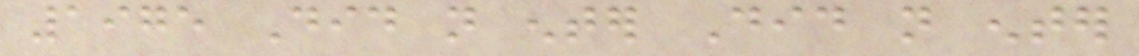1975 Did not enter Did not enter
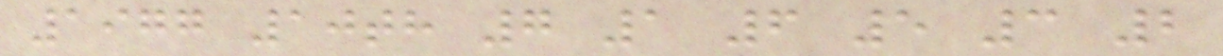1977 10th 7 1 6 5 3 2
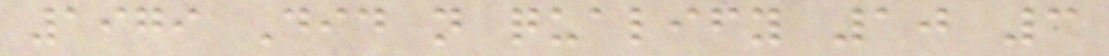1979 Did not qualify 10 3
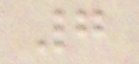7
